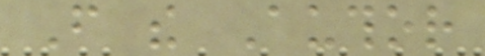From the Author
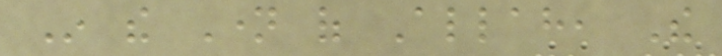In the Name of Allah, The
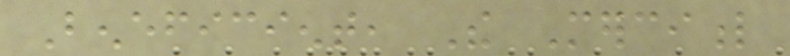Beneficient, The Merciful
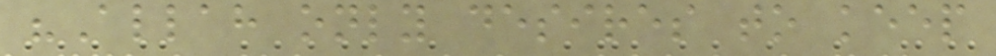"Allah only desires to keep
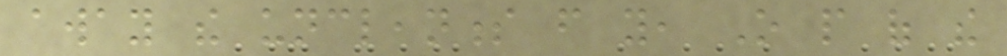away the uncleanness from you, O people of the
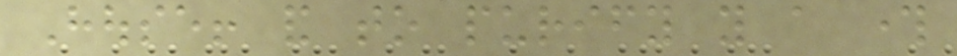House! and to purify you a through
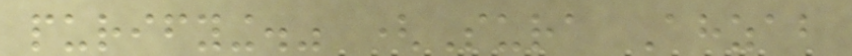purifying." (Sura Ahzab
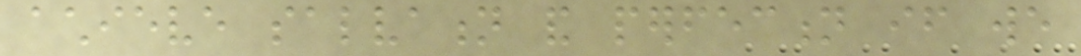achieve salvation and perfection if we
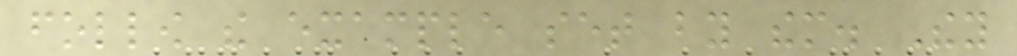follow the example set by them. They
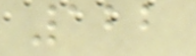122
